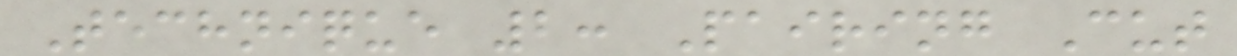Technique 2: Pairing Cut
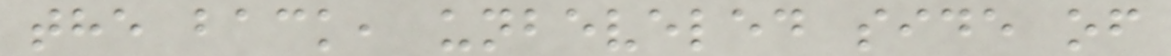the back, unbeveled side of
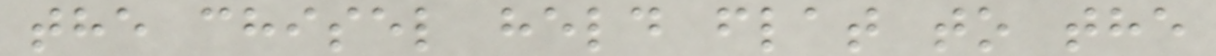the chisel held flat to the
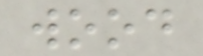wood
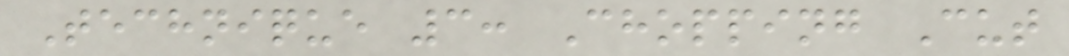Technique 3: Chopping Cut
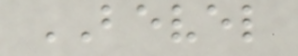BEVEL
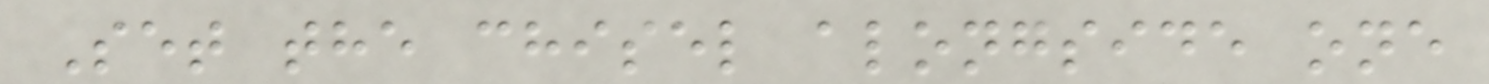Set the chisel alongside one
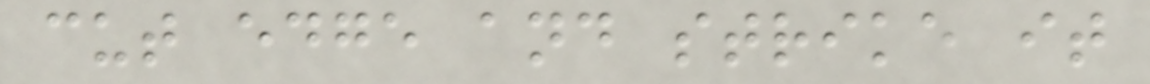cut edge and strike it
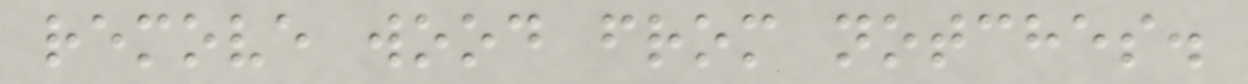remove wood from notches.
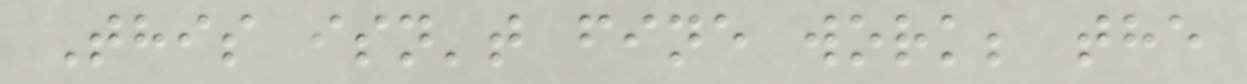This isn't fine work; the
